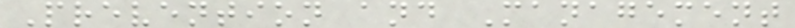Prevention and Management
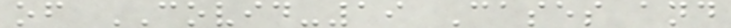of COVID-19 Cases and
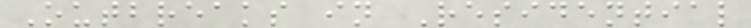Outbreaks in Residential
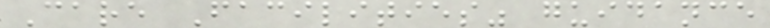Care Facilities" guidance
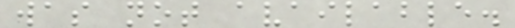was not available.
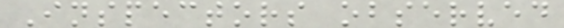Inspectors observed
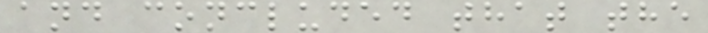and concluded that the
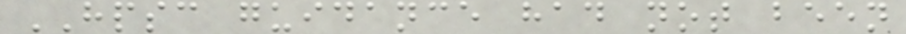HPSC guidance had not been
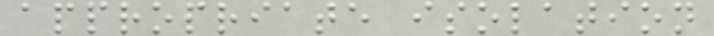appropriate isolation
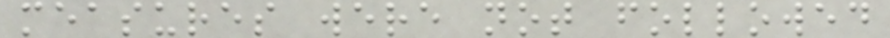measures were not followed
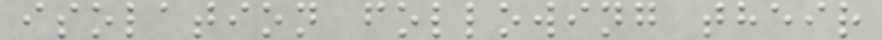isolation following their
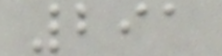291
